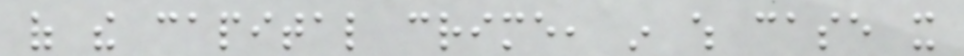of the capital crime, in which case it
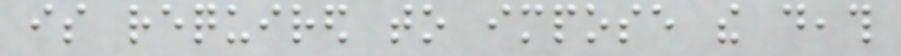is required to impose the death
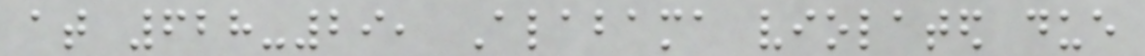at 628-29, Alabama violated due
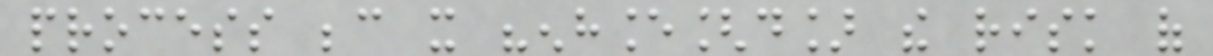process because it "enhance[d] the risk of
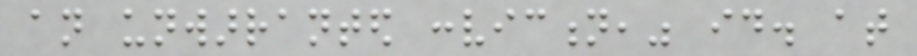an unwarranted conviction," id. at
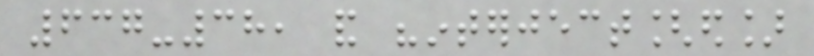637-38, and "interject[ed]
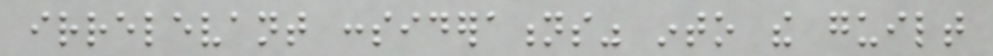irrelevant considerations" into the guilt
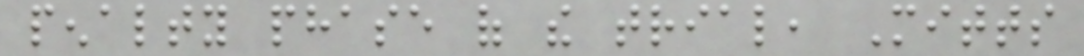penalty phase of the trial, Mitts
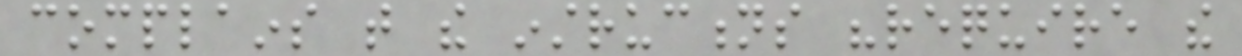complains that the instructions "require the
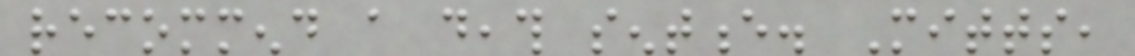recommend a death sentence. Mitts,
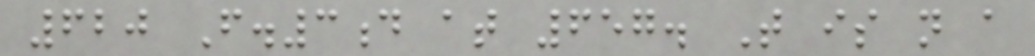620 F.3d at 657. That is not a
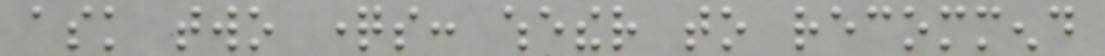ask two questions: whether to recommend
